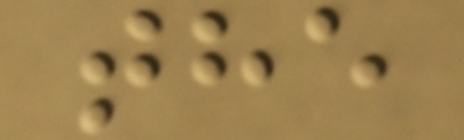the
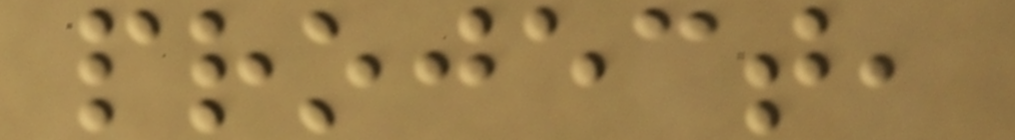project,
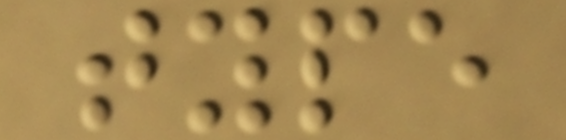type
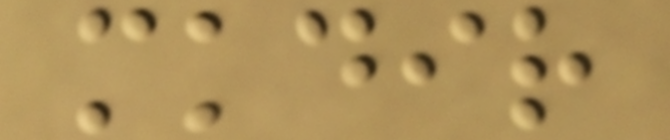mkdir
